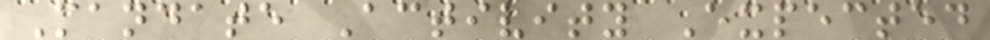Mandate Activity Expected
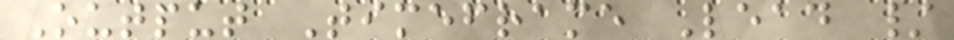Output Timeframe Lead /
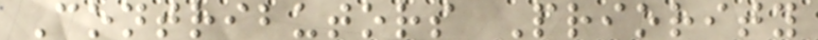Contributors Priority
